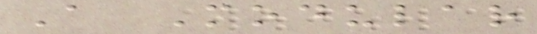A Modular
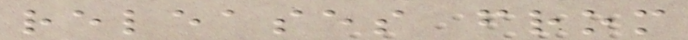releases from
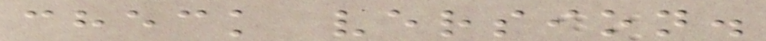check version.
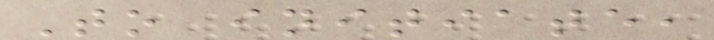To initiate,
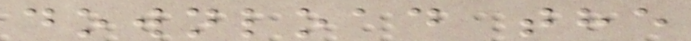download the
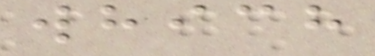which
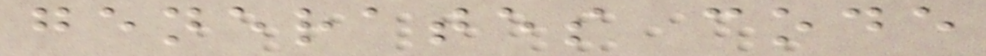generates code
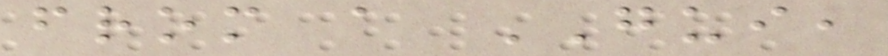from a GUI,
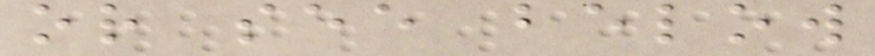or see below
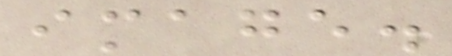image.
